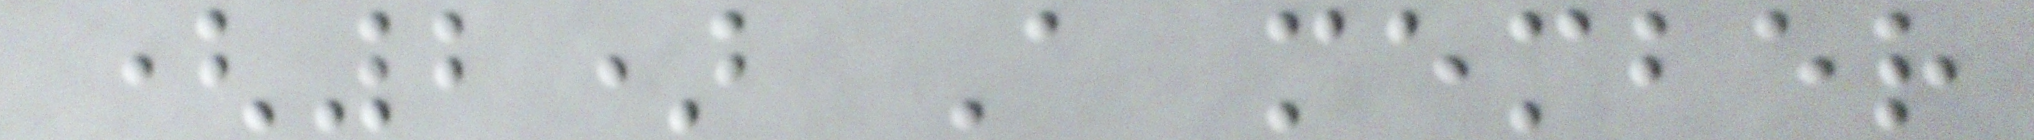(2) A member
